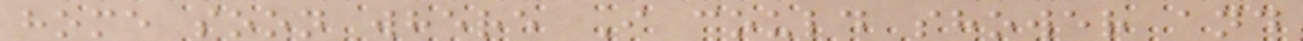home soon where I could shower and
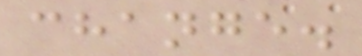change.
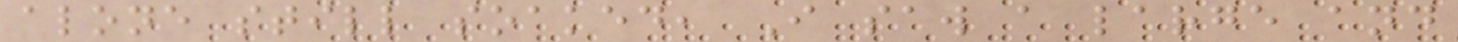alone still soaked, I saw a large and
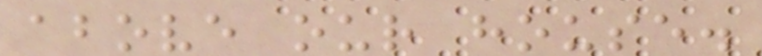above our house.
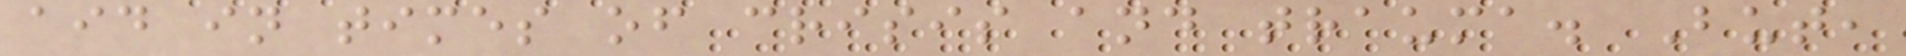aid in times of crisis and trauma. But,
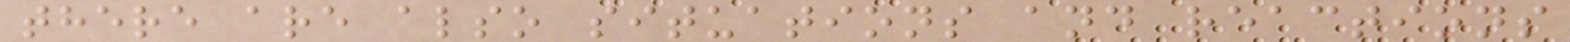there are also situations and reactions
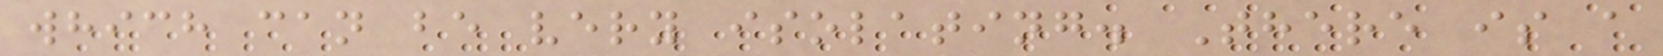which can be very isolating. There is a
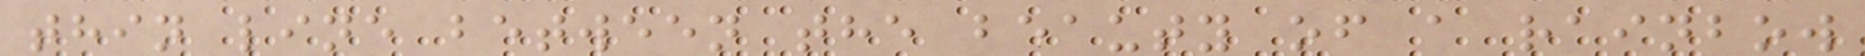thin line between the beauty of a rainbow
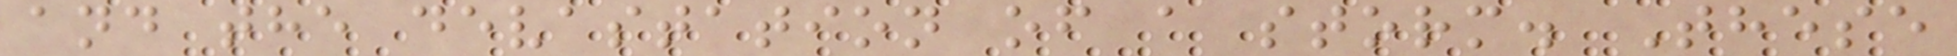and the devastation of a storm. These
